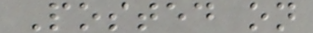Posted on
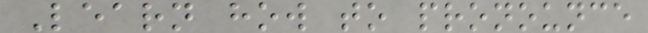Learn how to pronounce
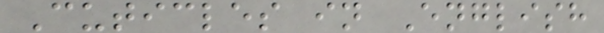Cuticles in English
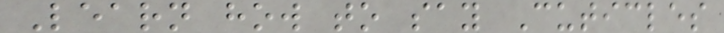Learn how to say Cuticles
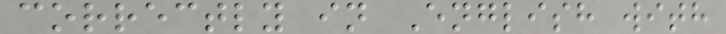correctly in English with
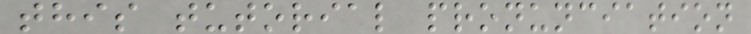this tutorial pronunciation
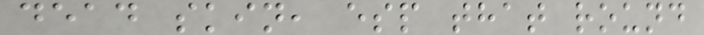dead skin, esp that round
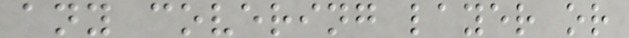any covering layer or
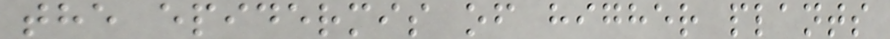the epidermis of higher plants
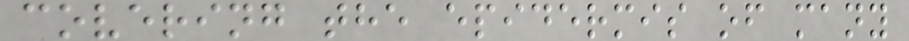covering the epidermis of many
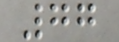77
